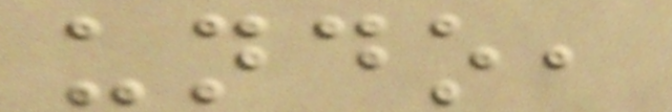undo,
